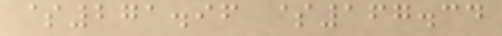$271.96 $167.34
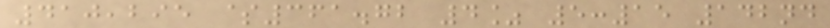410,295 $361.72 4% 5:15 142nd
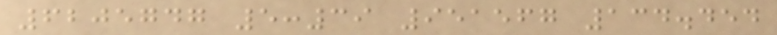6205747 5:39 951567 134.454
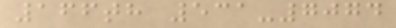166th 531-7074
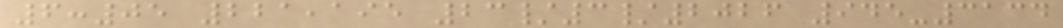6:05 221,195 23/3/2026 945-3134
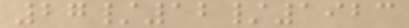27/12/1923
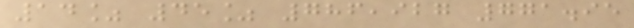14% 45% 786,927 771.95
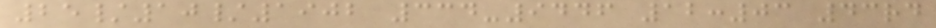25/10/1902 334-9446 12:03 43rd
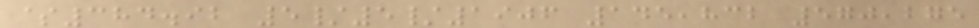$384.92 5/5/1906 145,832 570,275
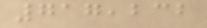717,232
